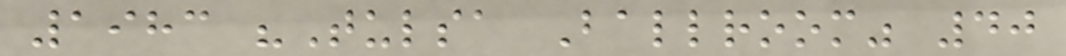1983 "Tulsa Ballroom" 40
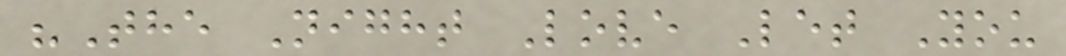"The Night Love Let You
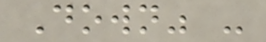Down" -
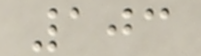103
